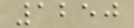1250
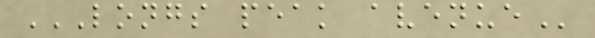LONGS PEAK AVENUE
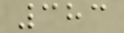383
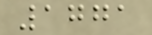1771
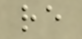re
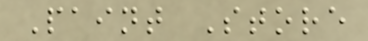Paint Store
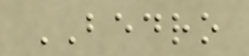BEDRO
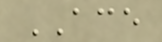ACE
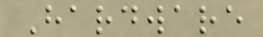Hardware
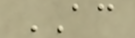AC
